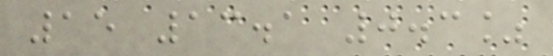15 13.1 0.3%
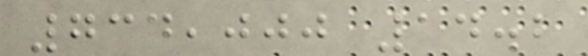734,000 14.2
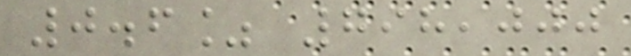0.6% 798,000
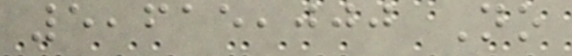5,615,000 No
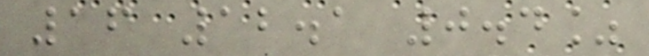16 12.1 0.4%
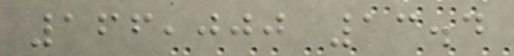166,000 13.4
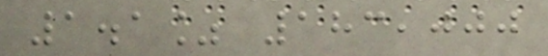1.1% 183,000
